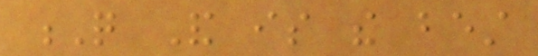Q And is the best
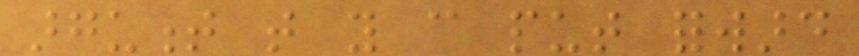argument that you can put forward
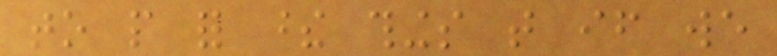to people for these things that if we
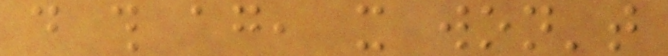do this again, it won't
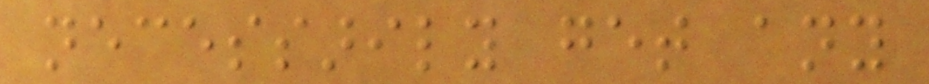necessarily get any
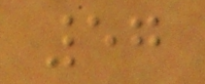57
